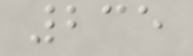235
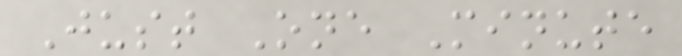Just One Minute
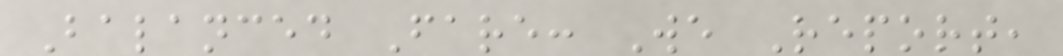Balanced Fare: We Report,
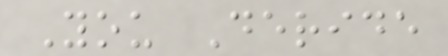You Deride
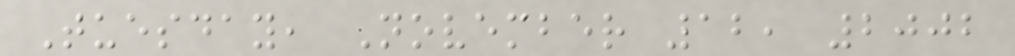Tuesday, November 12, 2002
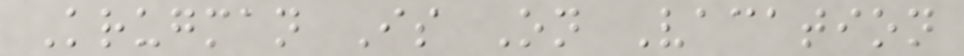Krugman Is On Vacation
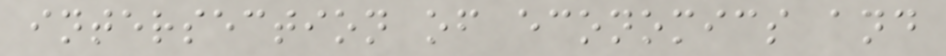intersection of economics and
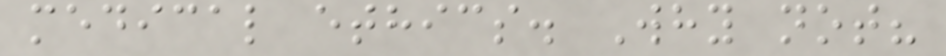medical ethics. Why not?
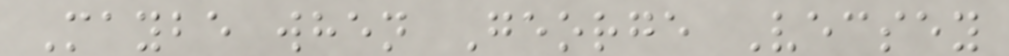Maybe when George Vecsey
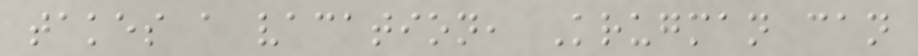takes a vacation, Krugman can
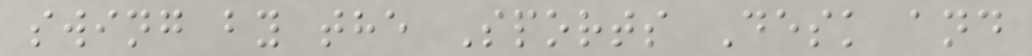swing by the Sports Desk and
